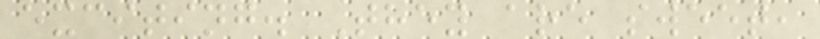exciting. They are sweet,
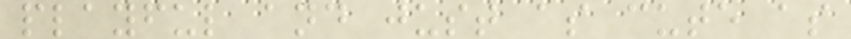playful and just as cute as
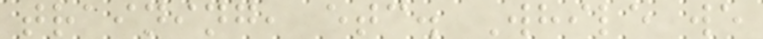training, etc. While we
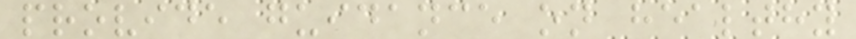provide guidance on healthy
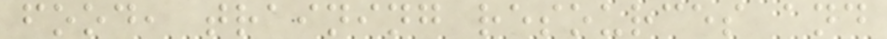food, training resources and
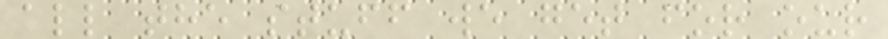all the stuff we get for our
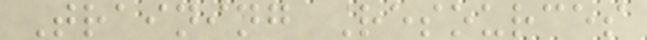Training Resources
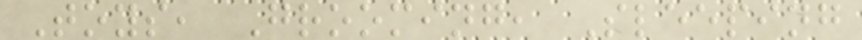Toys, Grooming, Sleeping
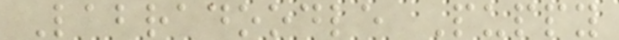Labradoodle Puppy
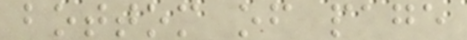bottom of page
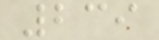239
